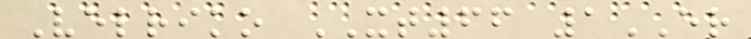Velriko XT66 1ER
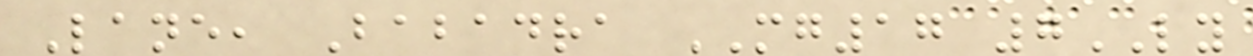Lane, Babadra MG17 7LY
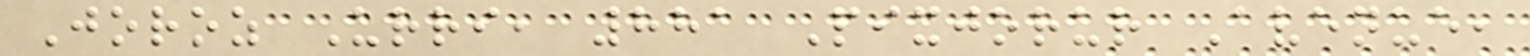Joroz Urri, 881 Pixjorur Avenue,
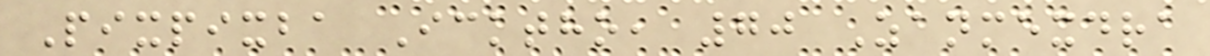Pixpixba Icktho, 70 Zanmexdra
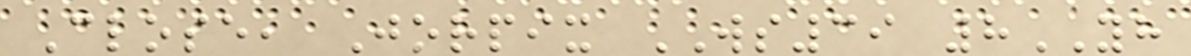Close, Jorpix WS39 8YH
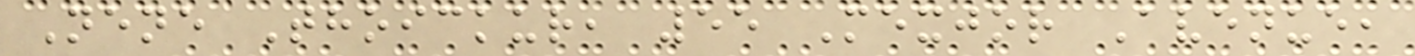Nene Thoickur, 55 Mexjor Avenue,
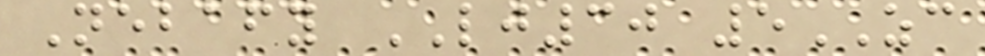Nebafy LJ30 5ZC
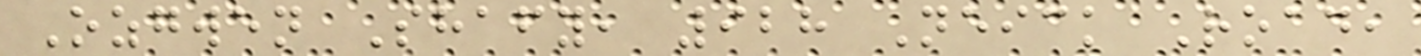Ozgwen Shafy, 928 Neick Road,
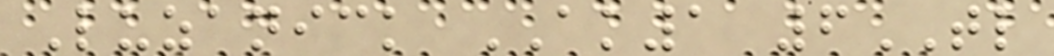Luzanick AK1 6TL
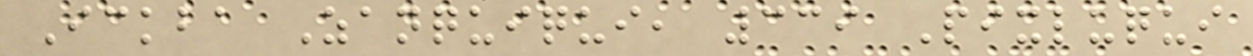Ickba Zanquiqui, 339 Pixluqui
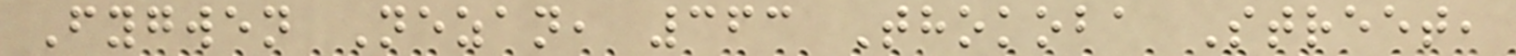Fygwen Nezan, 363 Thokoba Street,
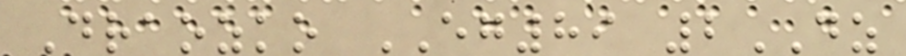Draozko EG89 2DZ
